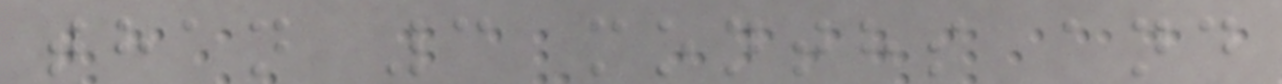than 3 months and
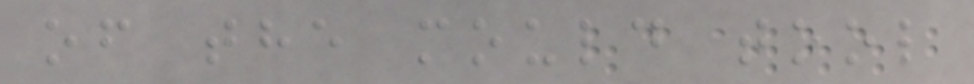of the mould tool
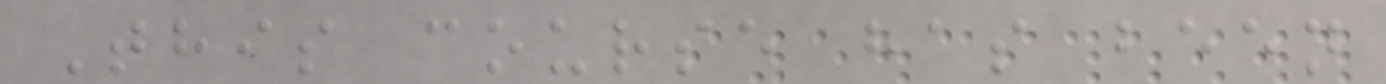This course has been
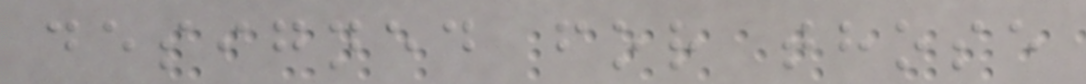designed for those
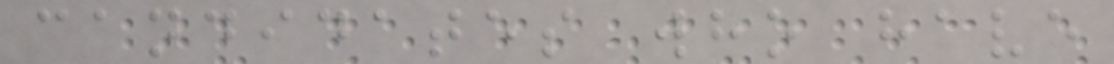candidates who have
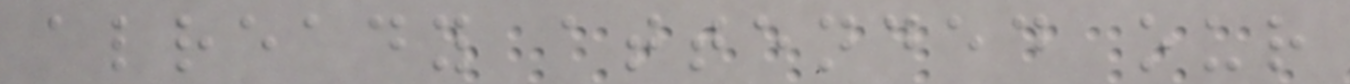already attended our
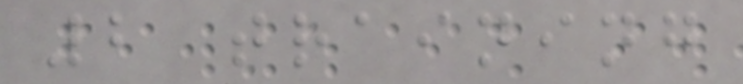2 training
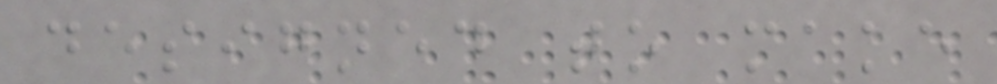designed to make
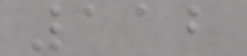112
